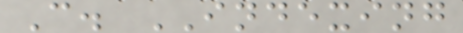C. INDEXING
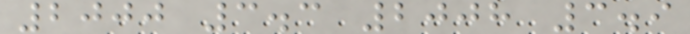2000 3.3 2008 3.9
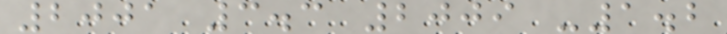2001 3.3 2009 -1.2
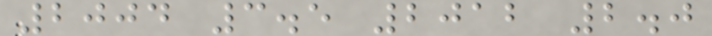2004 3.5 2012 2.0
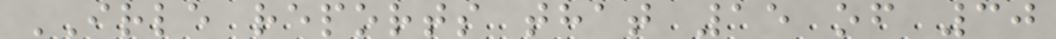IRLE reports that 15 of 30
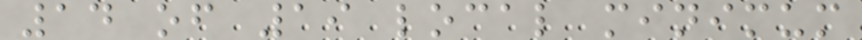14 of 19 local minimum
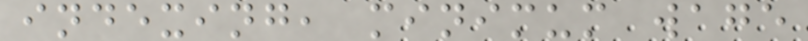indexing, minimum wage
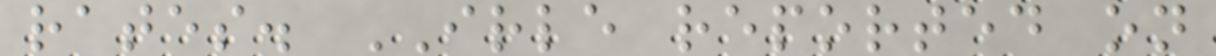rates. IRLE reported on
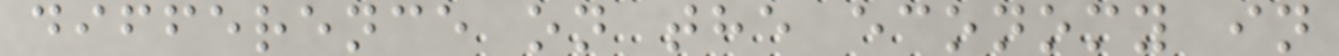difference on the economy in
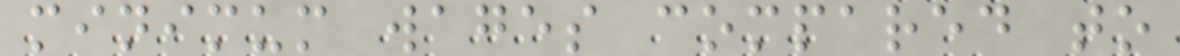minimum wages compared to
